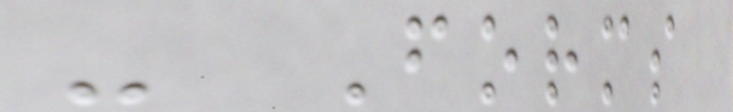- Forms
